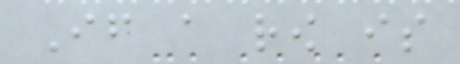If a row is
